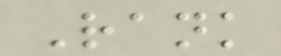Rank
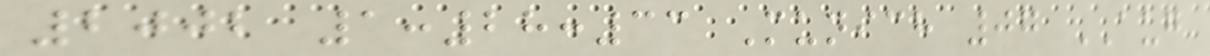2002 1:28:33 Munich 07 AUG
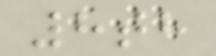8th
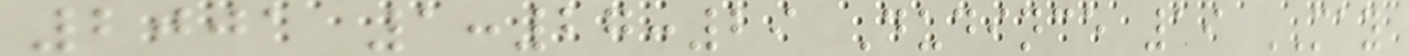2001 1:27:29 Dudince 19 MAY
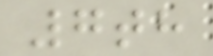7th
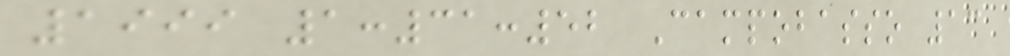1999 1:31:52 Campobasso 13
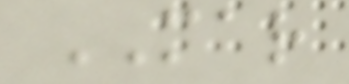MAR
